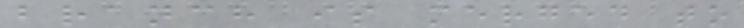branch is merged to
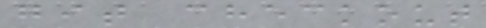git checkout
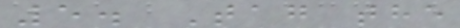5. Tag the
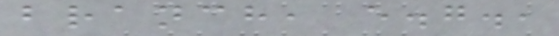branch, e.g.,
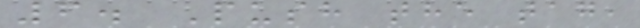6. Push the tag,
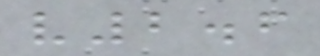v2.6
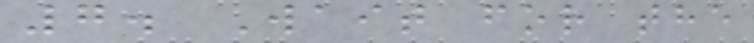7. Wait for the
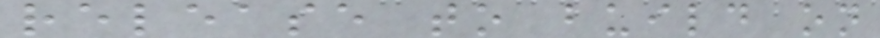release to build on
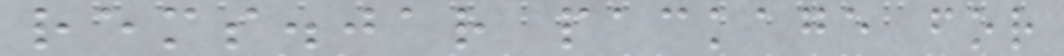rems.jar package for
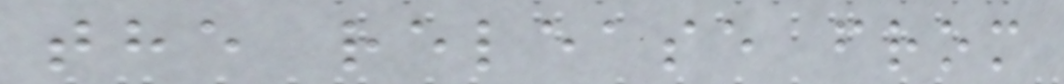the release from
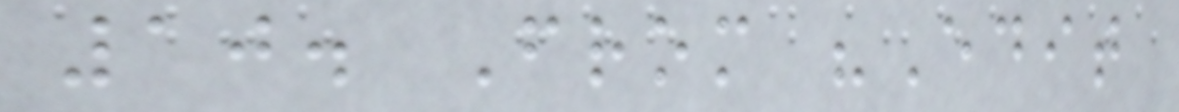10. From "Edit
